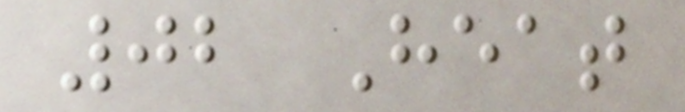02 Heat
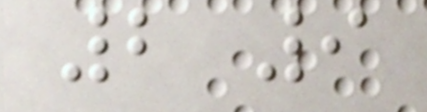2 9
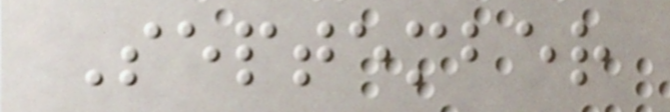September
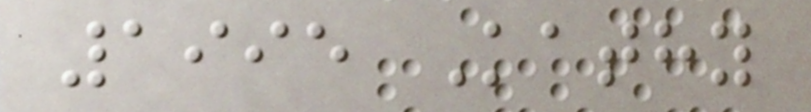1995 Kathy
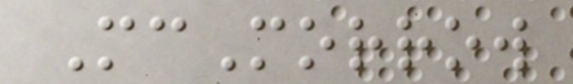McMorrow
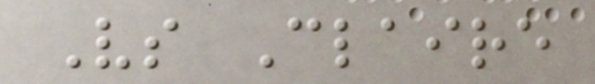Vs Claire
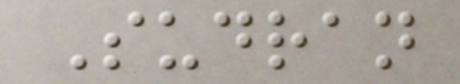Sudran
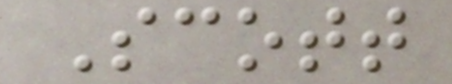Scott
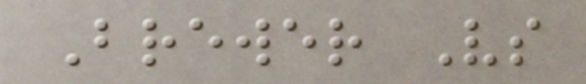Brewer Vs
